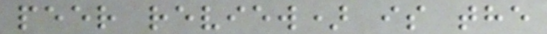peer review) is the
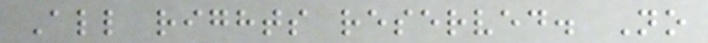All rights reserved. No
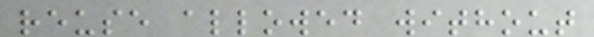reuse allowed without
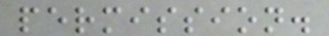permission.
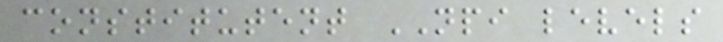constitutent NPI levels
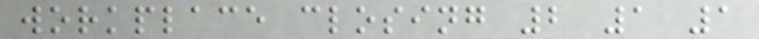workplace closing 2 1 1
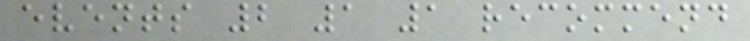events 2 1 1 recommend
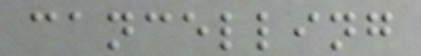cancelling
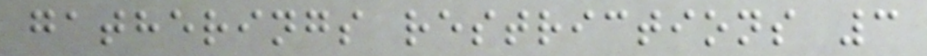gatherings restrictions 3
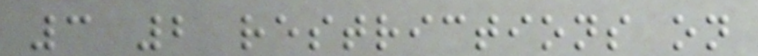3 2 restrictions on
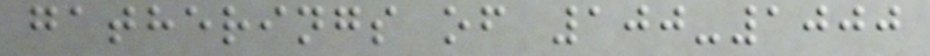gatherings of 100-1000
